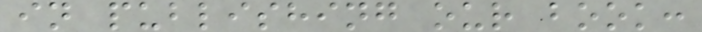in publishing our book:
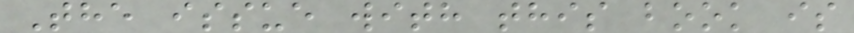The issue with this book is
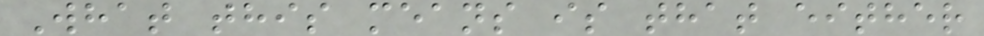What this means is that either
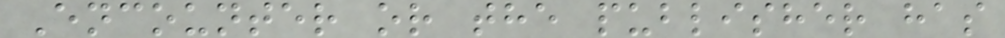Encounter or the publisher has
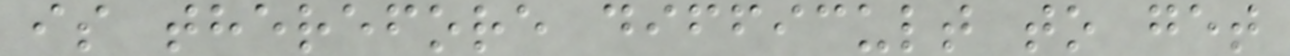is therefore difficult to get
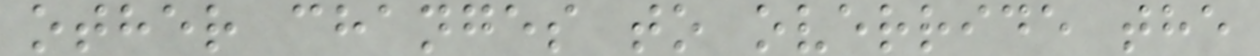other changes to override the
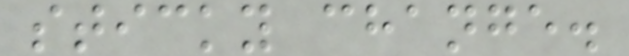sticky change.
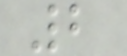2
